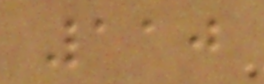110
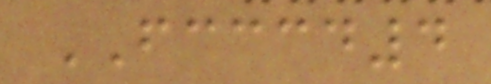FCCCD4
